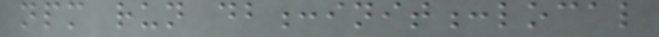npm run db:init:local
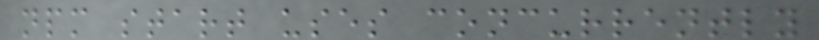npm start uses concurrently
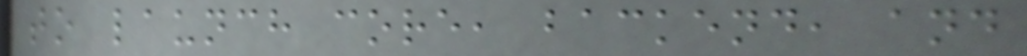to launch core, backend, and
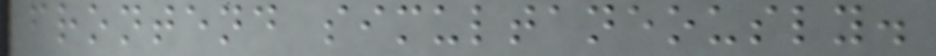frontend simultaneously.
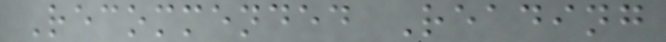Recommended Reading
